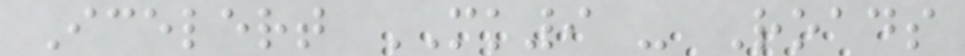Icelert MK9 - Roads
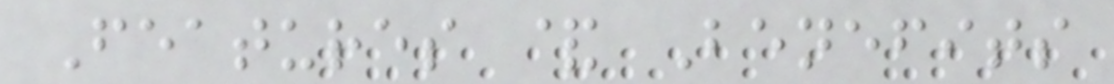Features & Benefits
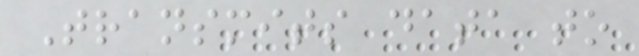Transmits data to
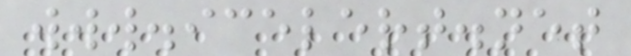www.icelert.net
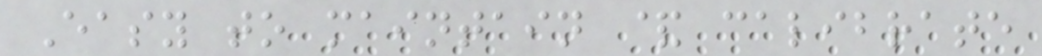Easy to maintain & calibrate
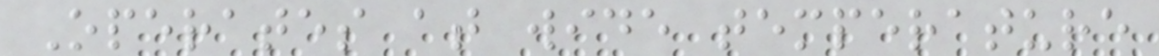Operates at wide temperature
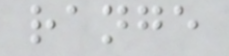range
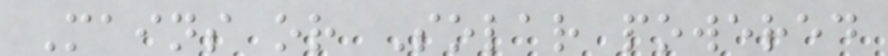Mains or Solar powered
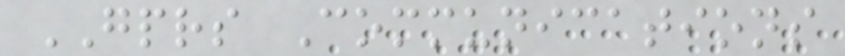GPRS Communications
